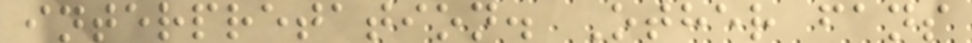interpretation. Other fans
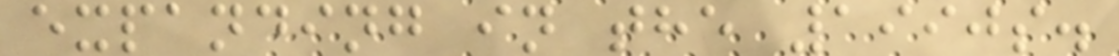expanding in the 1990s.
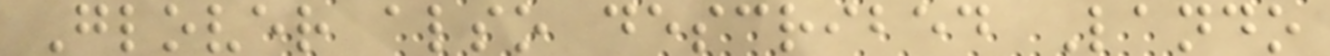Glover also described Lando
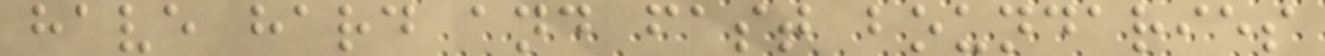have hard and fast boundaries
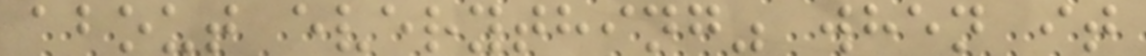about everything" when it
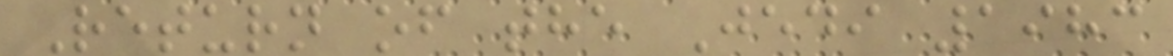Return of the Jedi 1983
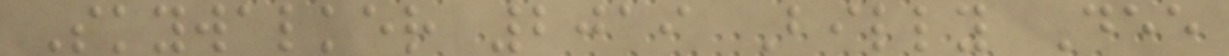Skywalker 2019 Billy Dee
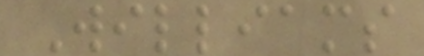Williams
